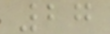27
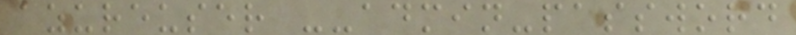azureuser --admin-password
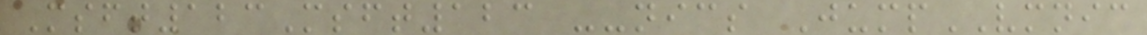Msft123Msft123 --nics JumpVMNIC
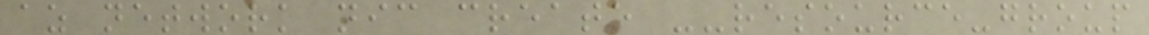az network nic create --resource-group
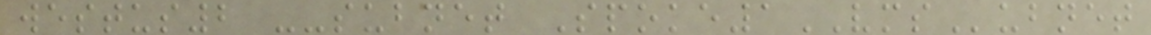westus2 --subnet Spoke1VMSubnet
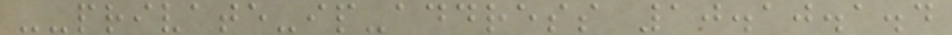--private-ip-address 10.10.1.4
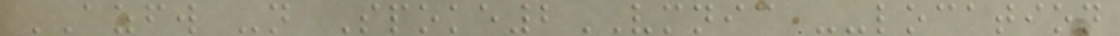AZFW -n Spoke2VMNIC --location
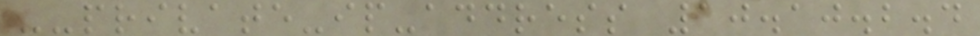--private-ip-address 10.10.2.4
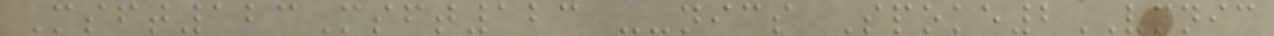Msft123Msft123 --nics Spoke2VMNIC
